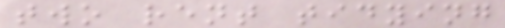two rent tidying
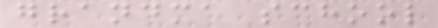grandma school
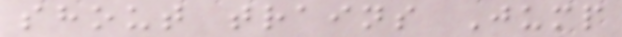shout trains Jump
